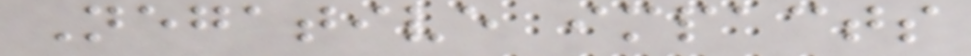Negative impacts
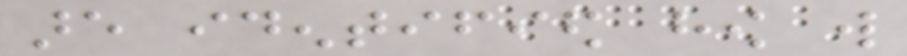are identified how will
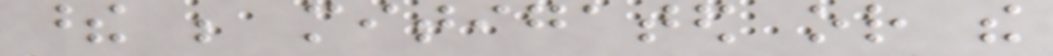these be mitigated or the
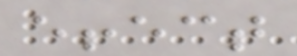effect
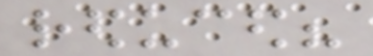reduced?
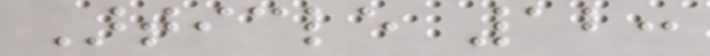Article 12:
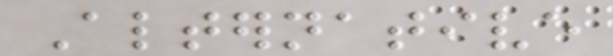Alternative
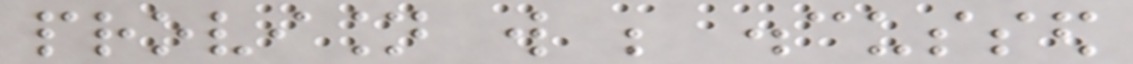provision will be discussed
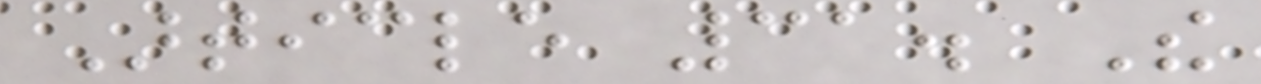Article 31. The
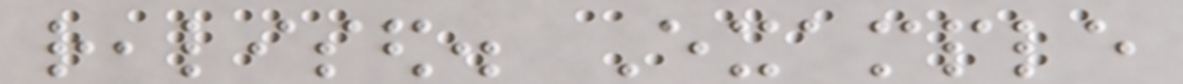realised. Example
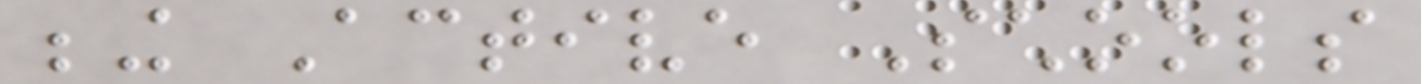being Active Schools
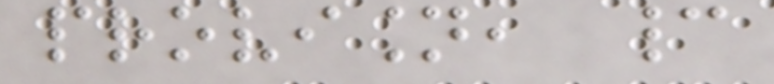provision, cannot
